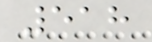518
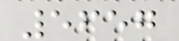5657
